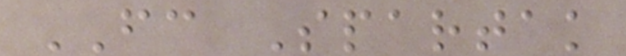FC Spartak
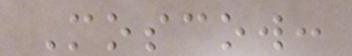Moscow:
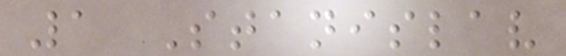1 Stanislav
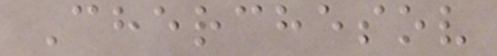Cherchesov
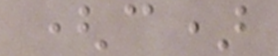(c)
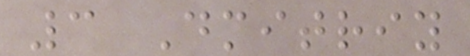3 Dmitriy
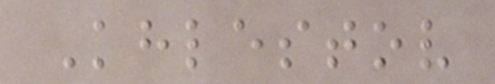Khlestov
